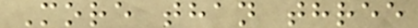More than three
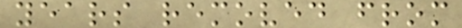years removed from
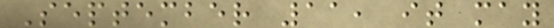September 11, it may
